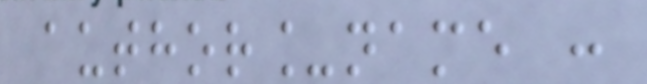author_name :
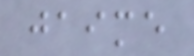jaime
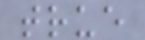true
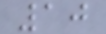10
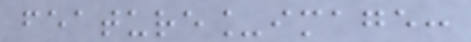feature_image:
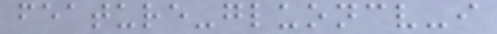feature-gluoncv-i
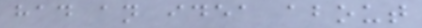had an idea about
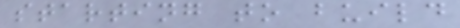starting to build
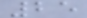25
